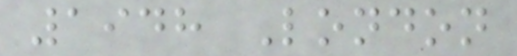1948 London
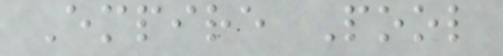Empire Pool
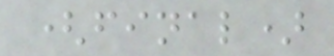(final)
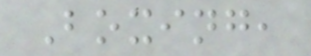Boxing,
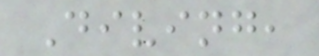Diving,
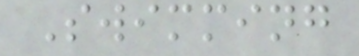Swimming
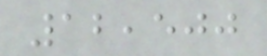12,500
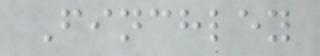Finchley
